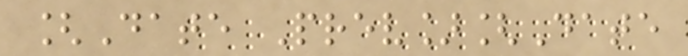[Date Prev][Date
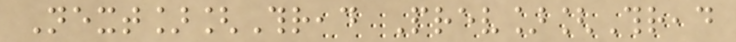Next][Thread Prev][Thread
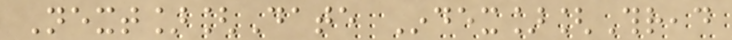Next][Date Index][Thread
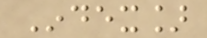Index]
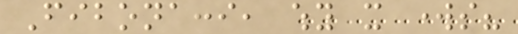Fibonacci, why it works?
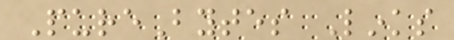PureBytes Links
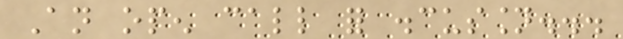An open call for discussion...
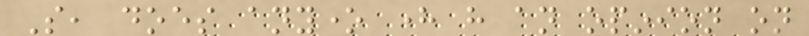So, does anyone here have an opinion on
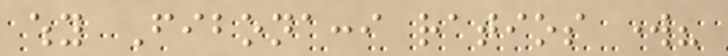why Fibonacci ratios work?
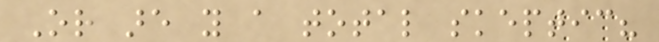Or are you a total skeptic?
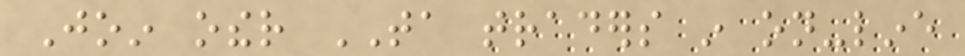Join other TA traders in on-line
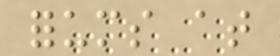forums at
